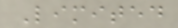Limited
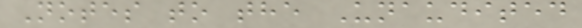Notes to the Unaudited
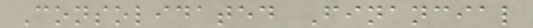Consolidated Financial
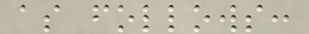as follows:
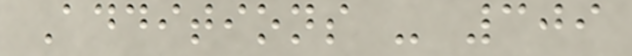Additions - 309
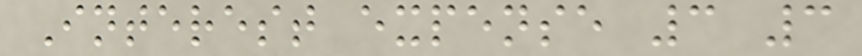Interest expense 3 3
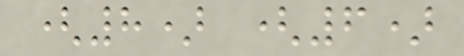(8) (6)
